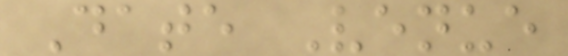Date Venue
